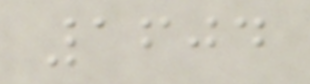1604
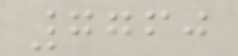7760
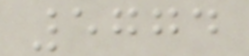5774
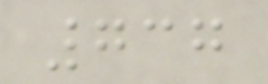737
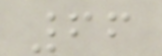66
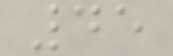45
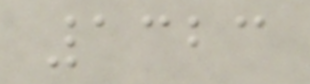1323
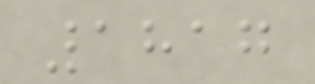1817
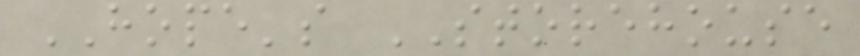HOPE's STOREHOUSE
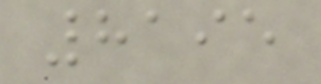8195
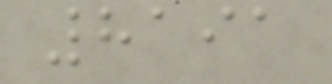8191
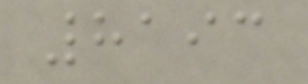8193
